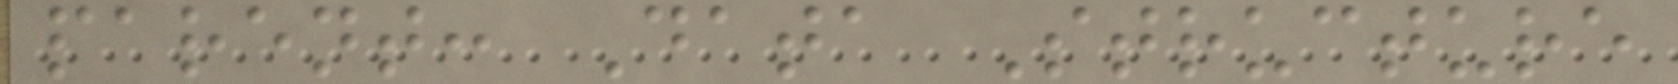parent: Data Structure
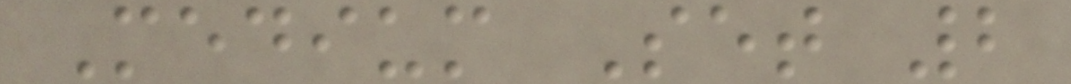Medium Set 2
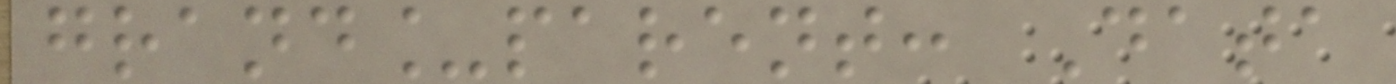grand_parent: Data
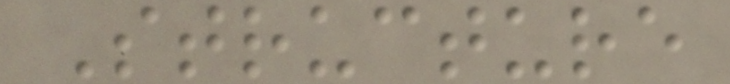Structure
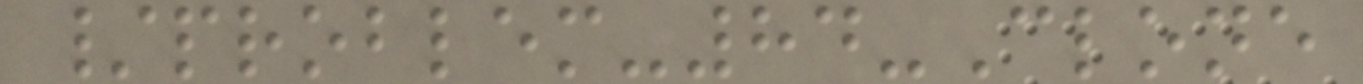/problem-84-Clone
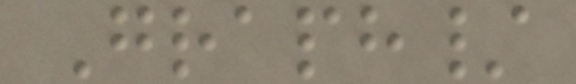Graph/
